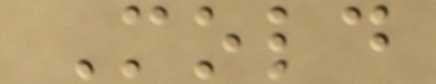Mold
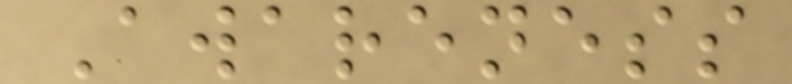Awareness
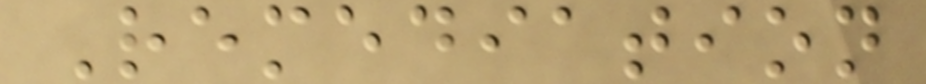Remediation
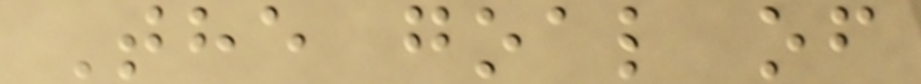The goal of
